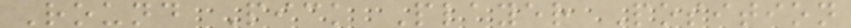Round Pick Player Position
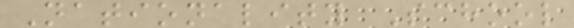Nationality School
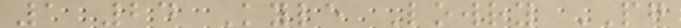1 24 Kyle Lowry PG
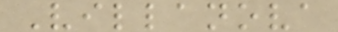Villanova
